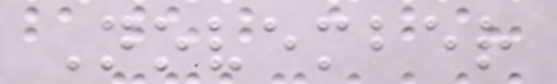November
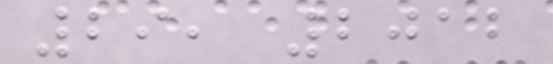29, 2012
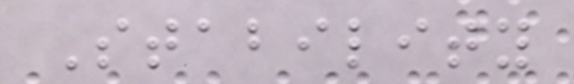Stability
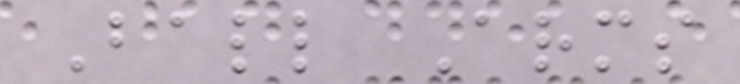Ball Arms
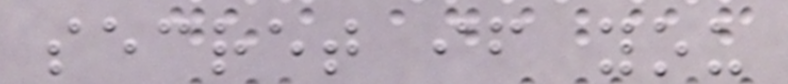secret if you
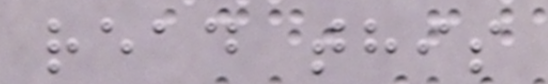read this
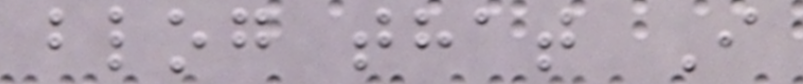blog that I
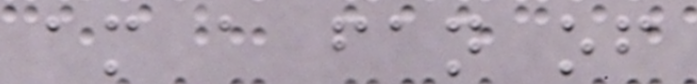am a fan of
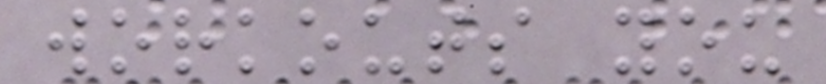workouts you
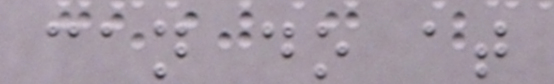can do at
